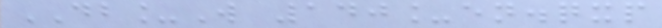DB_W 140_en.qxp
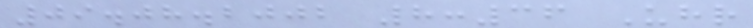09.08.2002 8:36 Uhr
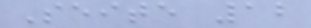Seite 12
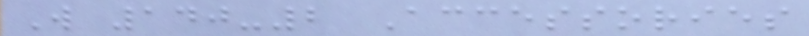W 140-2 Accessories
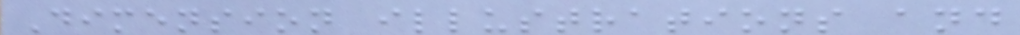Dimension illustrations and
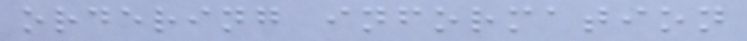ordering information
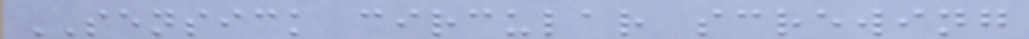SENSICK circular screwing
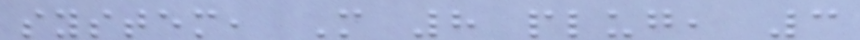system, M 8 plug, 3
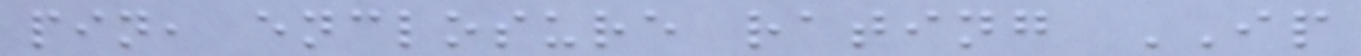pin, enclosure rating IP
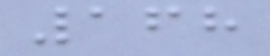168
